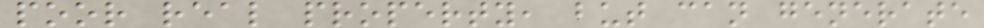poor real property, but can generate
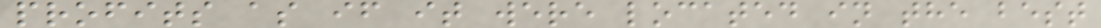profits as if it were located in the best
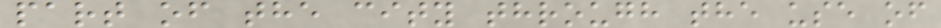part of the city through the use of
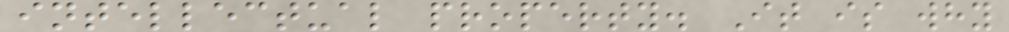intellectual property. It is why
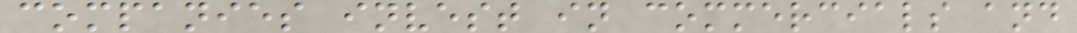companies invest in commercials and
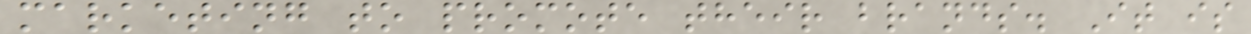marketing to promote their brands. It is
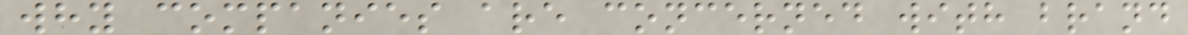why companies are concerned with brand
